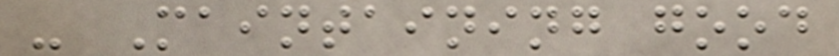- Maintaining good
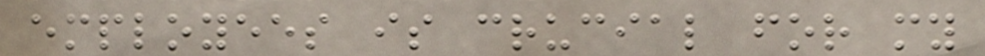employees is crucial for my
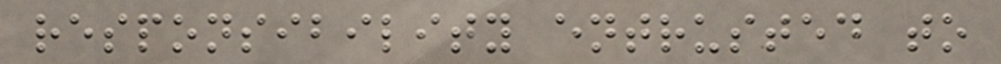responsibility entrusted to
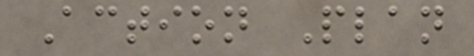Action Plan
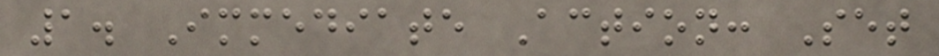1. Immediate Action: Set
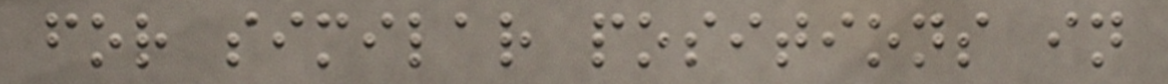for similar positions in
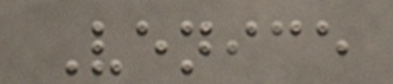Venice
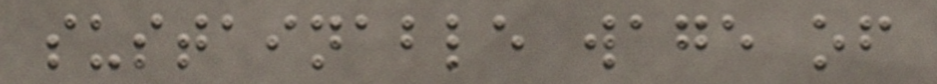sustainable wage of
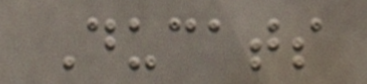Ducats
